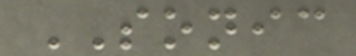SONIC
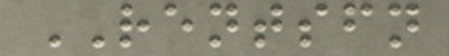RENTSFN
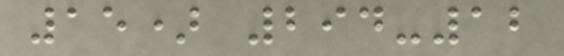15) 294-12
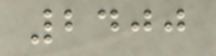2400
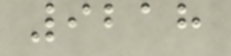9218
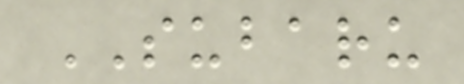SUBARU
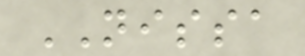NISSA
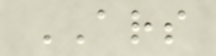ARS
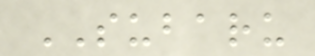SUBARU
